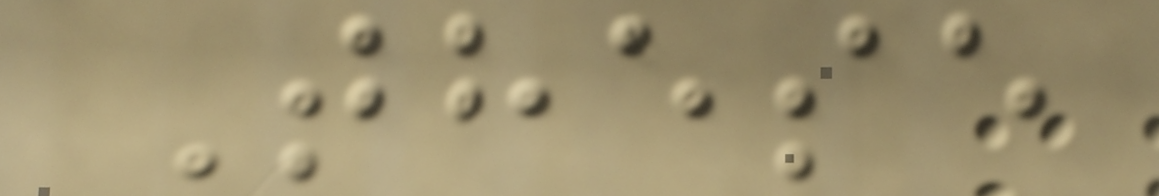These
